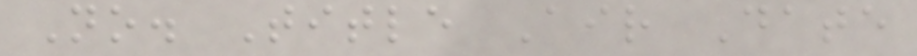No. Title Air Date
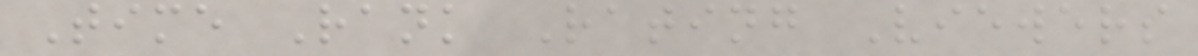Time Rank Rating Viewers
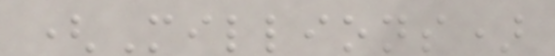(Millions)
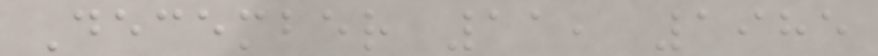December 11, 1985
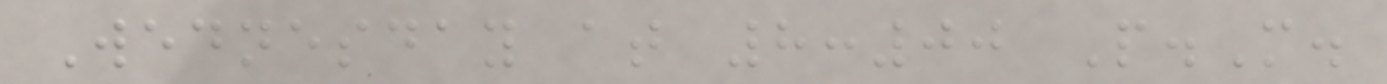Wednesday at 8:00 P.M.
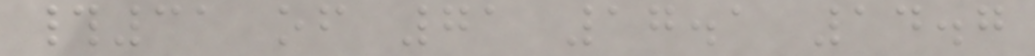#31 of 71 17.1 14.7
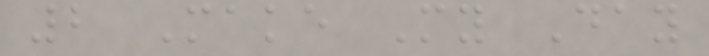2 Make My Day
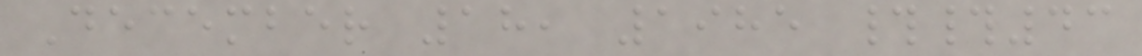December 18, 1985 ##43
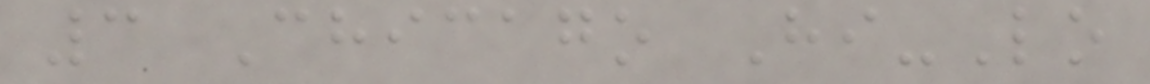3 Chicago Hi-Lo
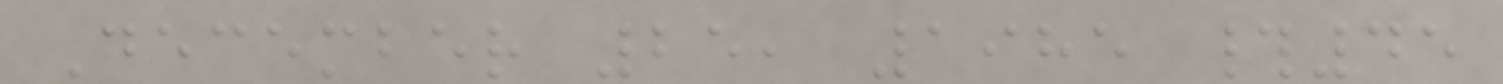December 25, 1985 #45
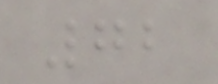72
